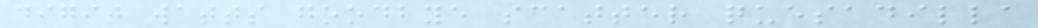digit watts goodbye scatter quesadilla
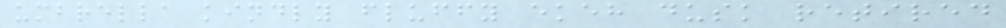umbrella kindly fluffy ekeh dusk retired
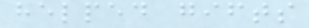helped gifts
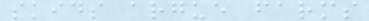skids argue farms
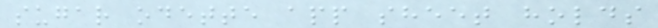sugar odette app sheet holds
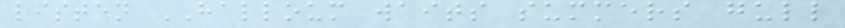listen HALLOUM waits summers gull
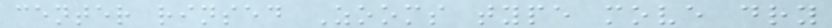center rinsed Zooms type move dry
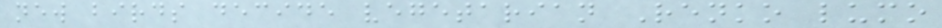new birds decide vegetarian Renko lumo
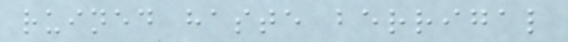ruined haste berrigal
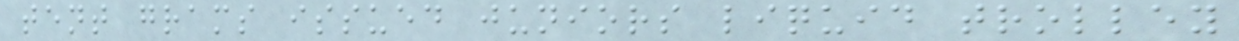tent grams issued juniors liquid trolley
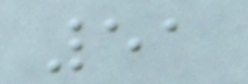51
